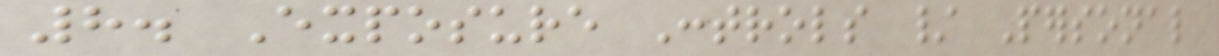8. Exposure Controls / Personal
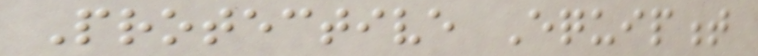Protective Equipment
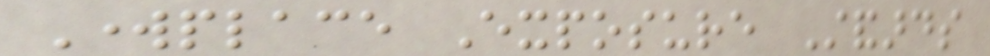Workplace Exposure Standards
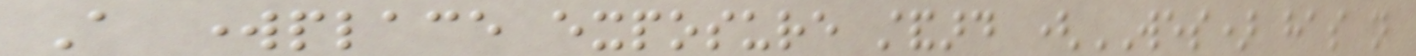A workplace exposure standard (WES) has not
